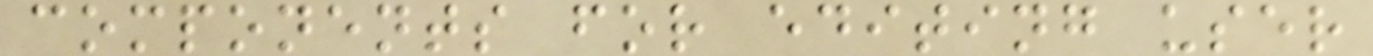components for editing user
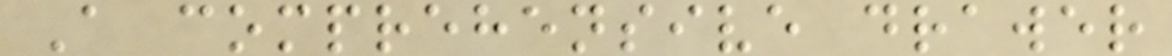A comprehensive drawer
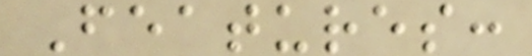Features:
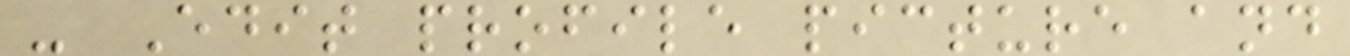- Edit profile picture and
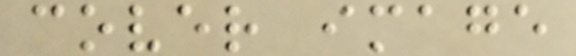cover image
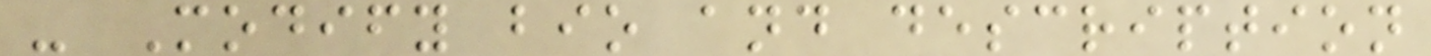- Modify bio and description
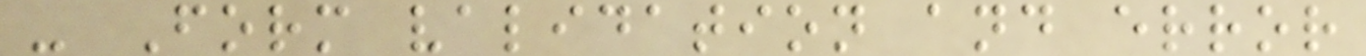- Form validation and error
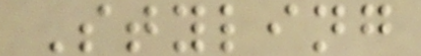Styling
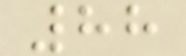88
